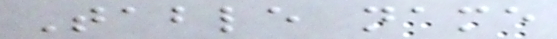Table name
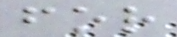for
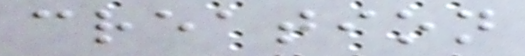creation
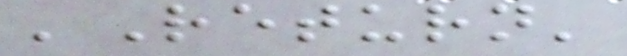'Return'
